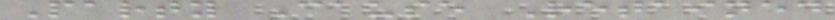Party Cause Retained
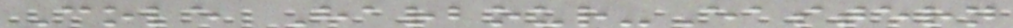Cole Harbour-Eastern
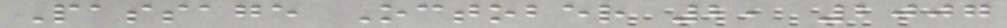Passage October 2, 2007
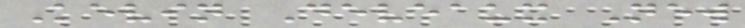Kevin Deveaux New
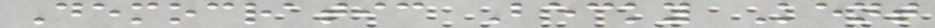Democratic Becky Kent
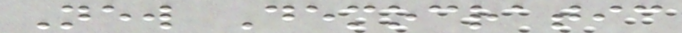New Democratic
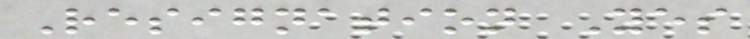Resignation Yes
